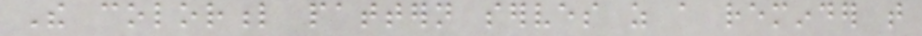The colorful pattern serves as a reminder that
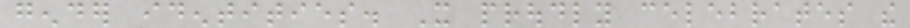gender identities. It proudly celebrates the
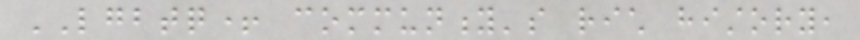LGBTQ+ community's rich history,
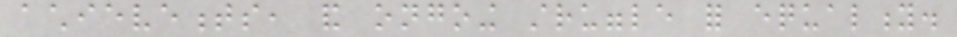achievements, and ongoing struggle for equality.
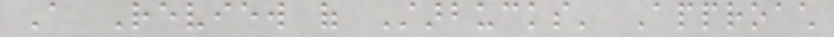A Review of Starbucks' Approach
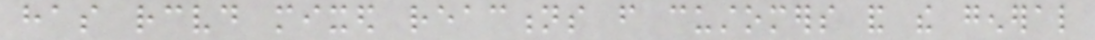has received mixed reactions from customers and the general
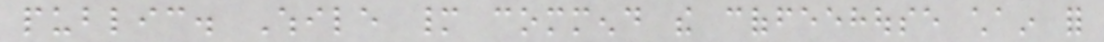public. While many commend the coffeehouse chain for
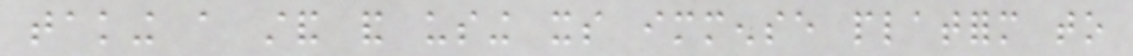taking a stand and using its immense platform to
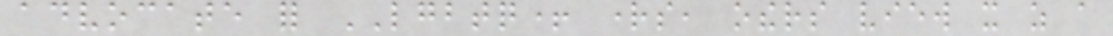advocate for LGBTQ+ rights, others view it as a
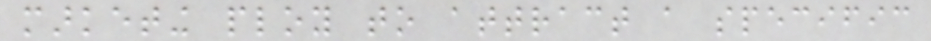marketing ploy to attract a specific
